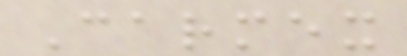Carmex
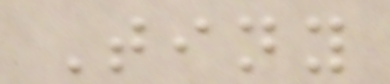Tiny
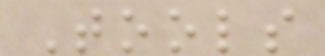Tools
